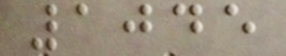1045
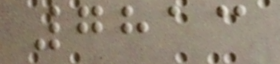7813
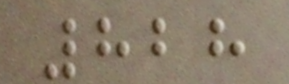828
